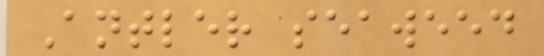Antler seaweed
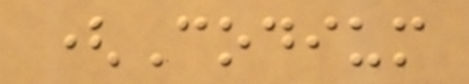(Codium
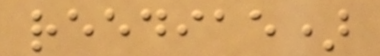reediae)
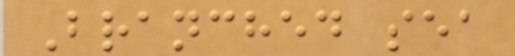Branched sea
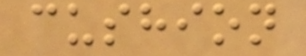cushion
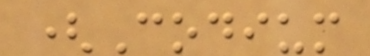(Codium
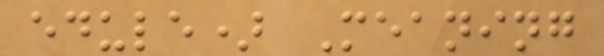edule) Meaning
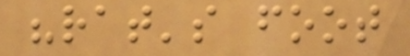"rat's foot
